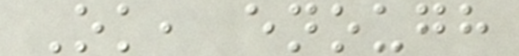Ok, enough
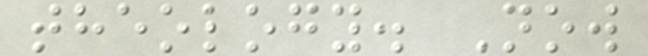theology. Now
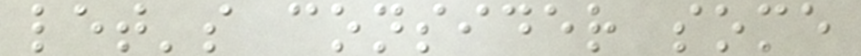let's consider some
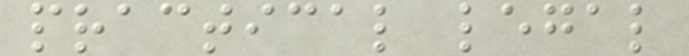practical legal
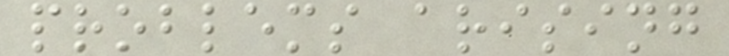problems arising
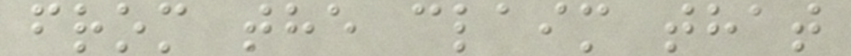from the claim that
